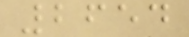2654
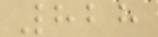828
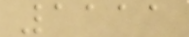1111
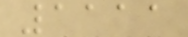1111
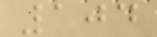104
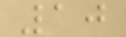10
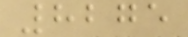8275
